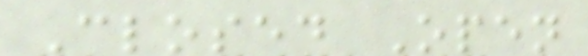Closed Open
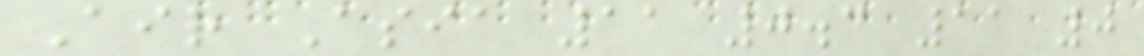Air Asia 11 0.3 11 0
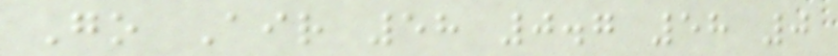Go Air 58 0.7 58 0
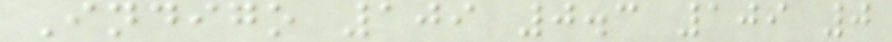Indigo 109 0.3 109 0
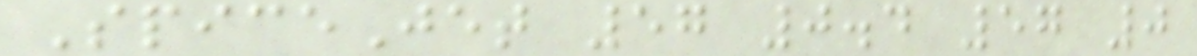SpiceJet 57 0.4 57 0
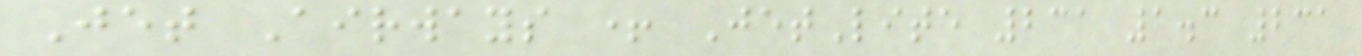Jet Airways + JetLite 231 1.3 231
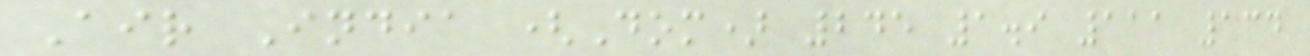Air India (Dom) 245 1.9 111 134
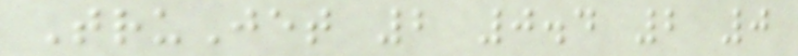TruJet 2 0.4 2 0
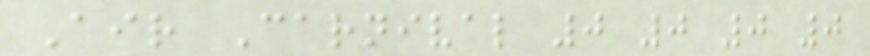Air Carnival 0 0 0 0
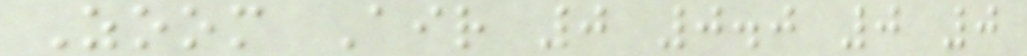Zoom Air 0 0.0 0 0
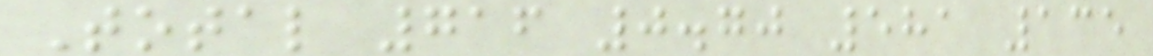Total 716 0.70 581 135
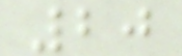20
